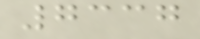7337
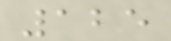125
